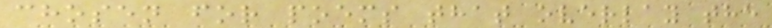chosen for poems that overlay the
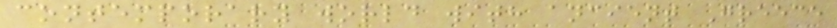contemporary world with ancient Greece
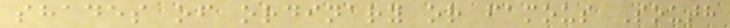shades of ordinary or famous South
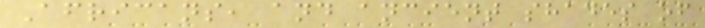Africans, and ancient shades of
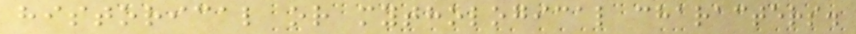historical or mythological characters.
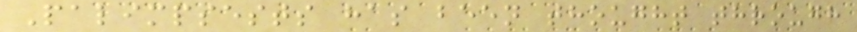Palimpsests has been thought through
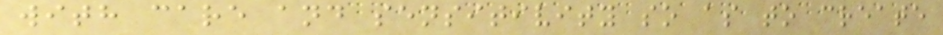with care and sensitivity so as to create
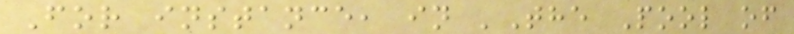For instance, in 'The Pool of
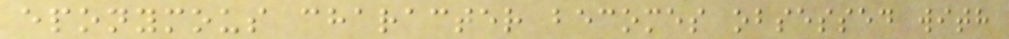eponymous character becomes obsessed with
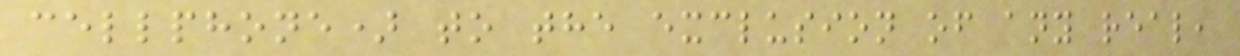cellphone) to the exclusion of any real,
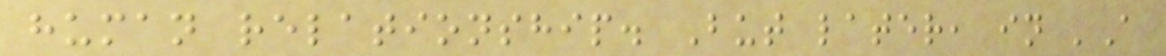human relationship. But later, in 'A
